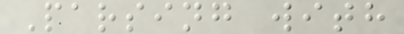Parsing with
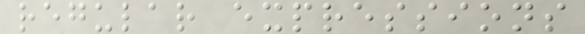regular expressions
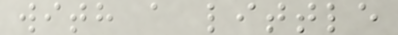with a little
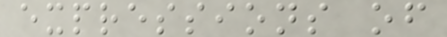expressions of
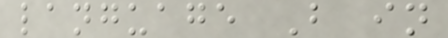language B in
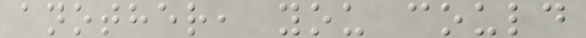another, you could
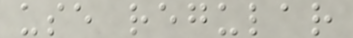use regular
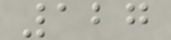127
